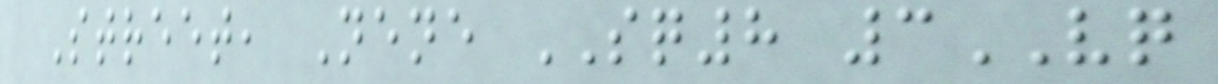Street, Nene SQ8 3VQ
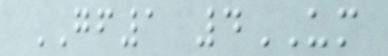GF1 4UM
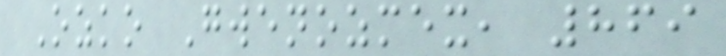Ozko Gwenozmex, 869
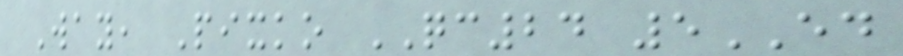Way, Pixko QC24 5ED
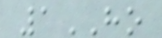1HO
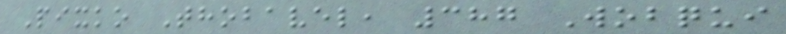Pixko Thobavel, 387 Wobqui
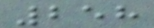258
